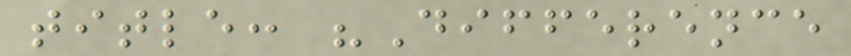title: "Difference
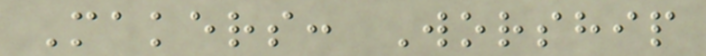Makers: Worship
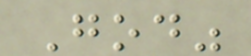God"
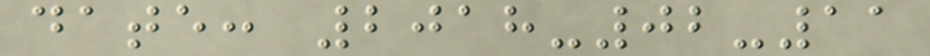date: 2018-02-11
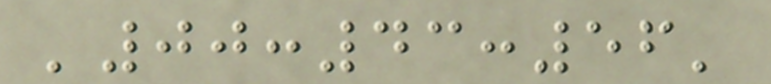'00:43:56'
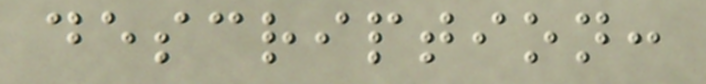description:
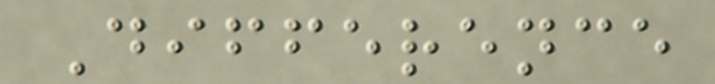Difference
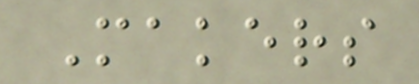Makers
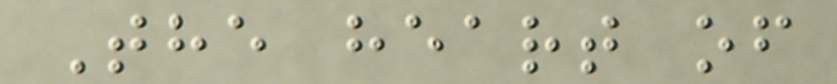The heart of
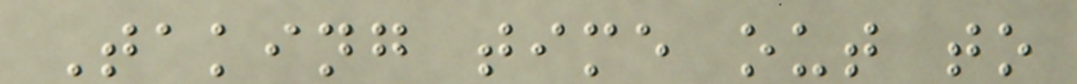Taking time out to
